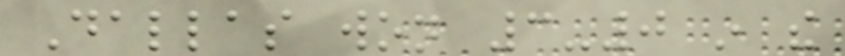Dallas won 3-0 in the
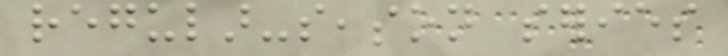regular-season series
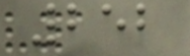252
